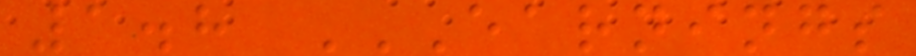1.8 EARNINGS
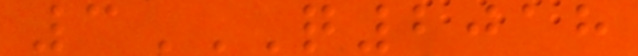3Q2018
